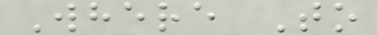Where To
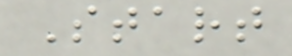Start
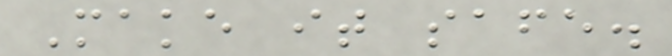Make it safe.
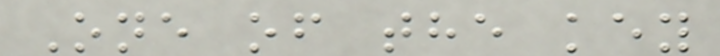One of the key
